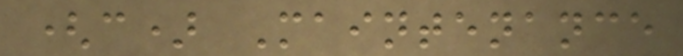(c) Maintenance
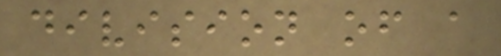division of a
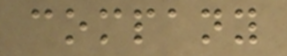company
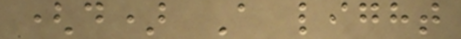(d) A light
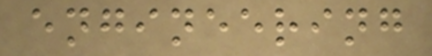engineering
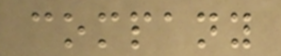company
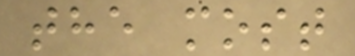the most
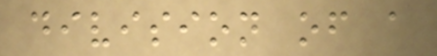division of a
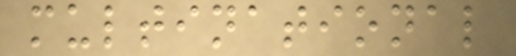multinational
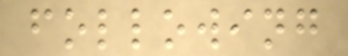following
